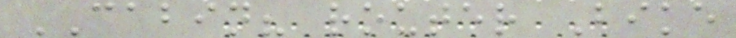CABIN? router Bike
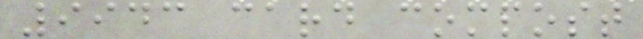9943 card compost
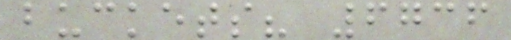buckets? 6736
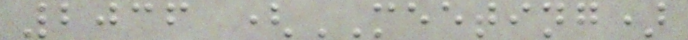2036 (MEETING)
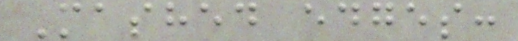Mashed edges:
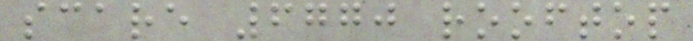scare 6770 rooftop
